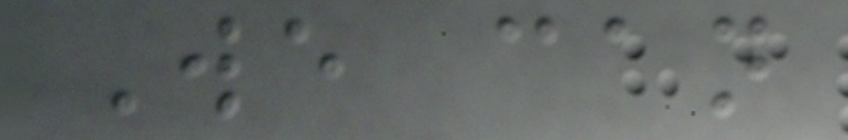We can
